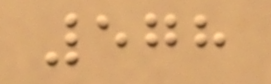578
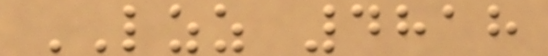LZZ 4818
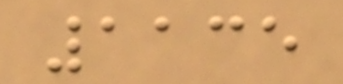1135
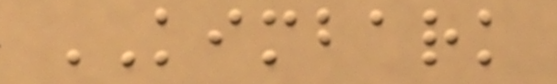KIMBARK
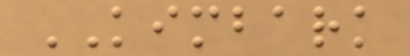KIMBARK
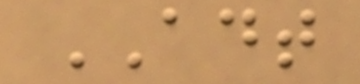ADT
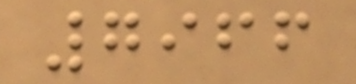7966
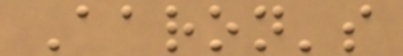Aaron's
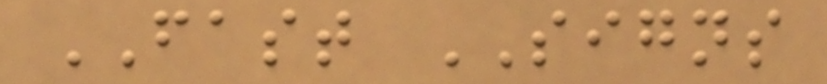FAST SIGNS
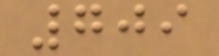709
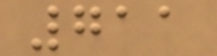711
